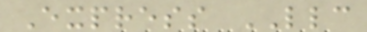Express LLC
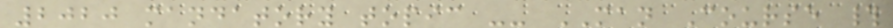2020 mandatory topic -- MAN Course #
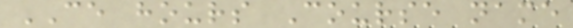CE hours Course name
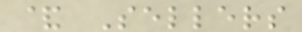& Sellers
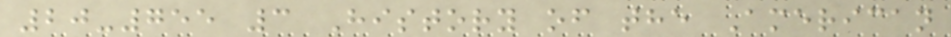20-755 3 History of the American
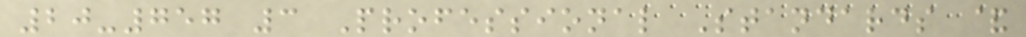20-757 3 Professional Standards &
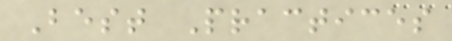Best Practices
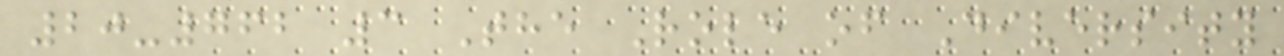20-762 3 The Role of Diversity
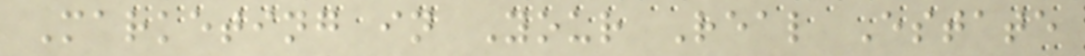Marketing in Your Real Estate
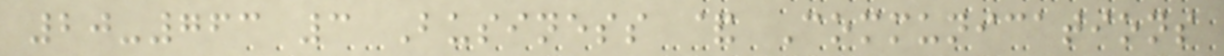20-763 3 Business & Communications
